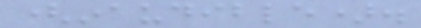(inaudible).
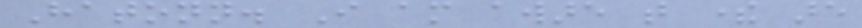Hatonn. I am aware that there are
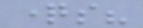questions?
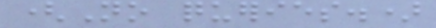(No queries.)
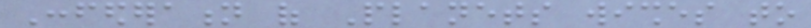Confederation of Planets wishes to
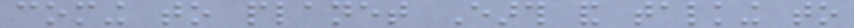coming to planet Earth and talking to
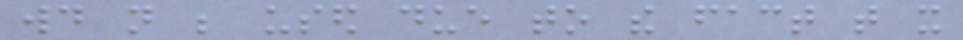would not be used due to the fact that it
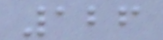126
